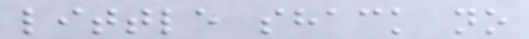little shack no
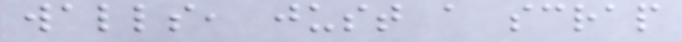walls, just a scrap
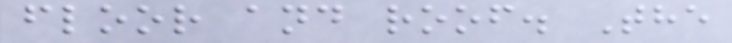floor and roof. The
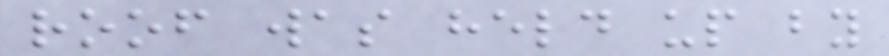roof was held up by
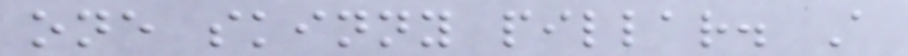one skinny pillar. A
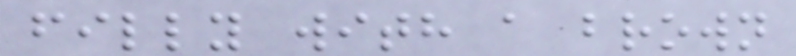filly with a brown
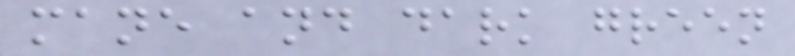mane and dark green
